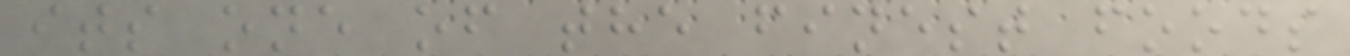its one of the finest foods
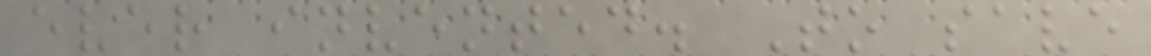ever invented. To save
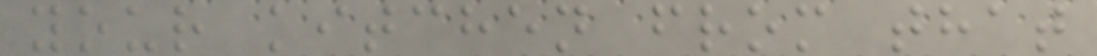your kitchen from that
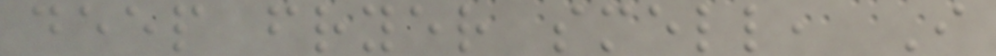deep fryer smell, I
